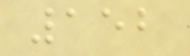152
